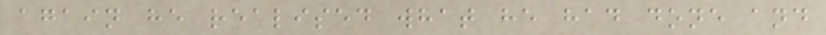again he realised what he had done and
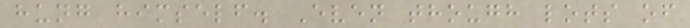hung himself. Even though lots of
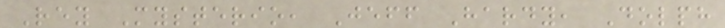Rey Mysterio, Jeff Hardy, Dolph
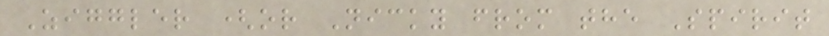Ziggler (or Nicky from the Spirit
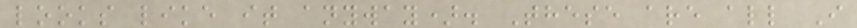looks like it anyway). These are all I
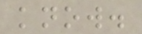know.
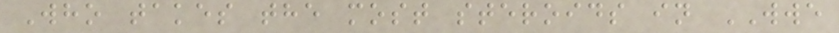Who takes the most steroids in WWE
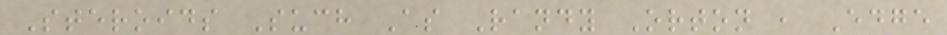Steroids Such As Randy Orton , Edge
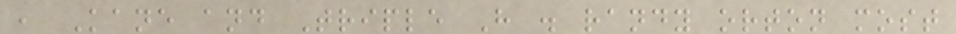, Kane and Triple H . randy orton most
